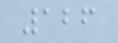126
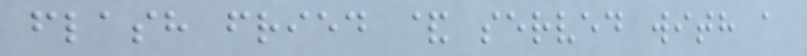flash fried & served with a
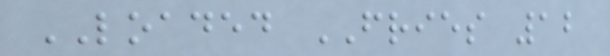LOADED FRIES 12
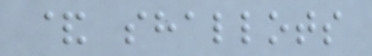& shallots
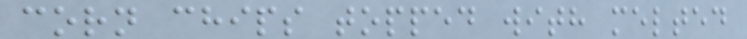corn chips topped with melted
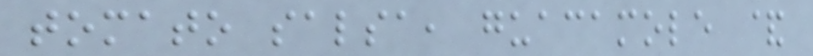tomato salsa, guacamole &
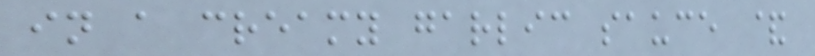in a creamy garlic sauce &
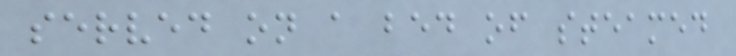served on a bed of steamed
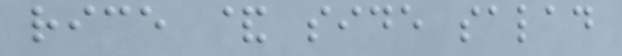rice & side salad
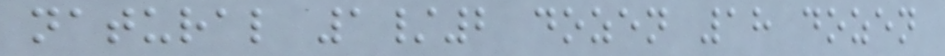natural 1/2 dozen 18 dozen
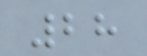28
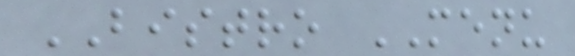BISTRO MENU
